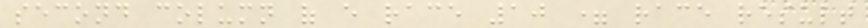second column of every race 10 = race result
